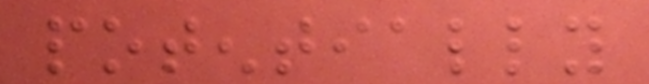potentially
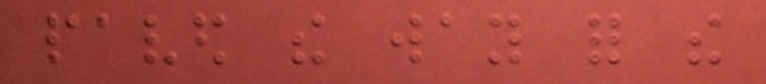paved the way for the
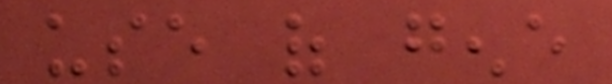use of gene
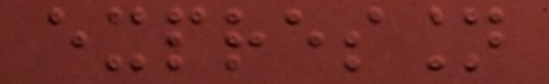expression
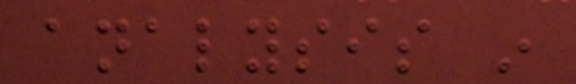analysis in
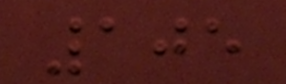105
